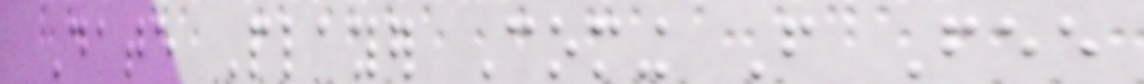Date Player Coming From Fee
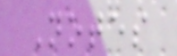Notes
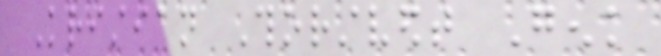Kristian Thorstvedt Genk
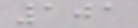101
